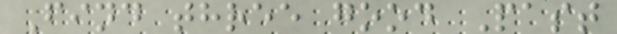Find three good Past
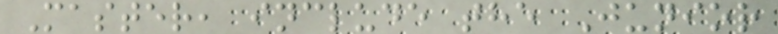Master, include the Junior
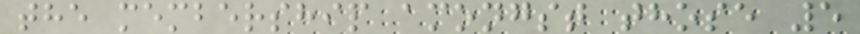the membership amongst those 5
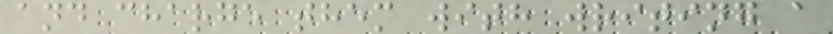and charge them with writing a
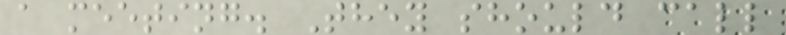a meeting. They should call
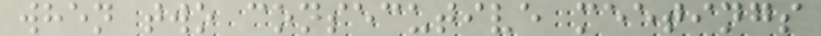when two consecutive meetings
